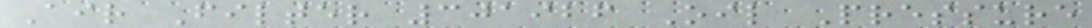Air Filter 301926 Oil Pressure
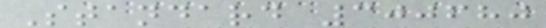Standard 300680
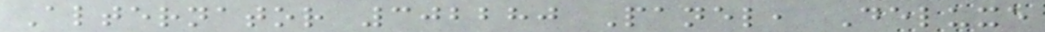Alternator 302280 Panel, Deluxe
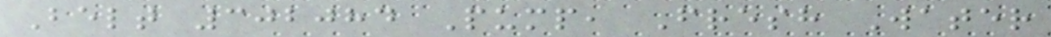Belt 302084 Pump, Fresh Water
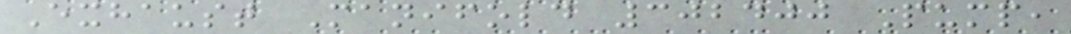Exhaust Manifold 302400 Pump,
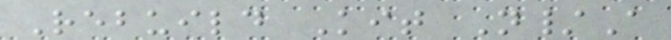Rebuild Kit N/A
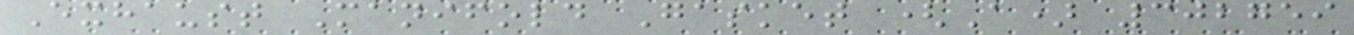Exhaust Manifold Gasket (A) 302759
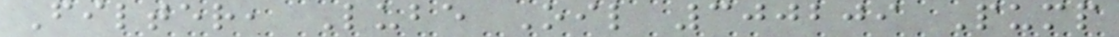Filter, Lube Oil 300209 Pump
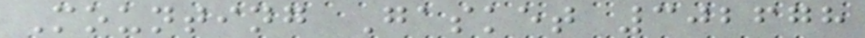Mounting Gasket 302678
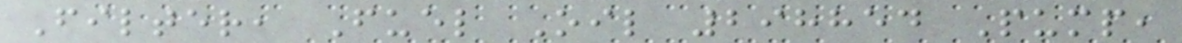Filter, Fuel Oil 298854 Pump,
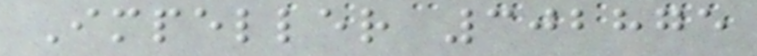Impeller 302875
